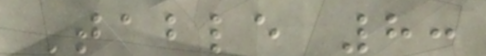Table 8:
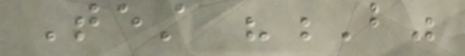Test "B"
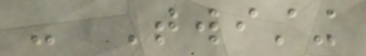- Twisting
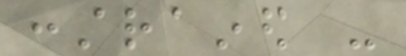constrained -
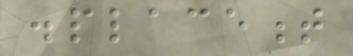displacement
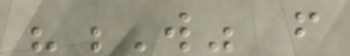"W" from
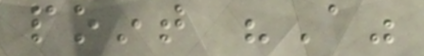point "A"
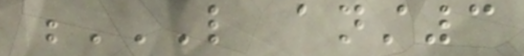L ANST3
